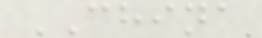CHINA
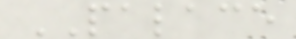PALACE
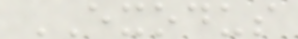EXODUS
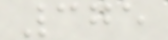375
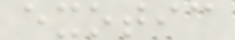exotic
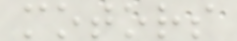motors
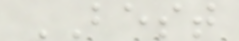BEST
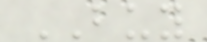BUY
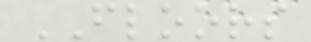FLOORS
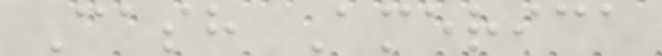Cash America
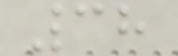38
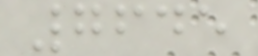7645
